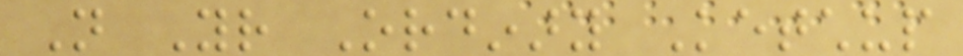Not Your Ordinary Ketchup
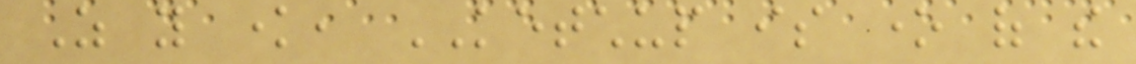As you know, KETCHUP is one of the
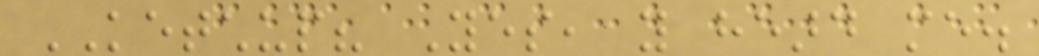KETCHUP? Yes, you heard me.
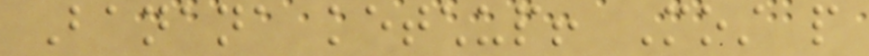Banana ketchup! Most people
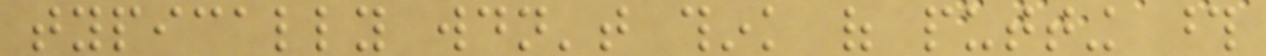typically wouldn't think of putting those
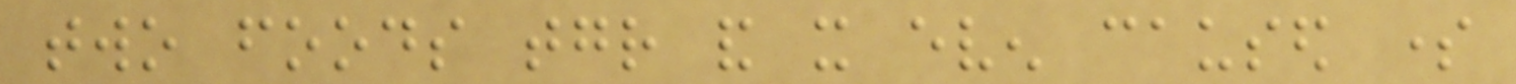two foods together and it even caused some
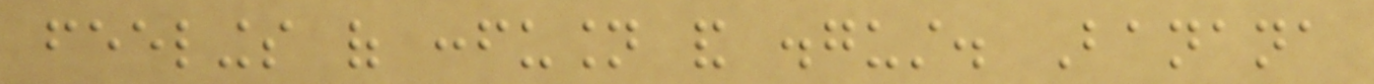feelings of confusion and disgust. Banana
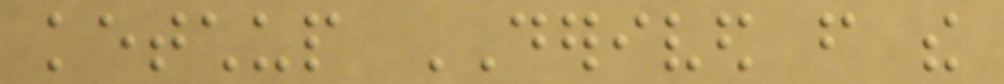ketchup DERIVED from the
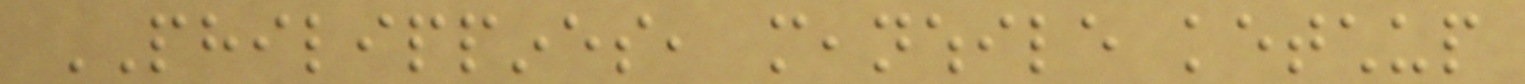PHILIPPINES, meanwhile ketchup
